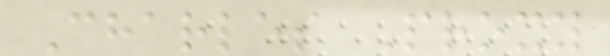Charles Proxy
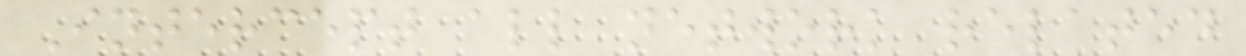Intercept all network related
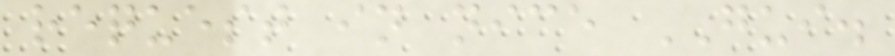request in nice GUI.
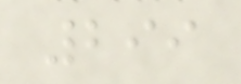299
